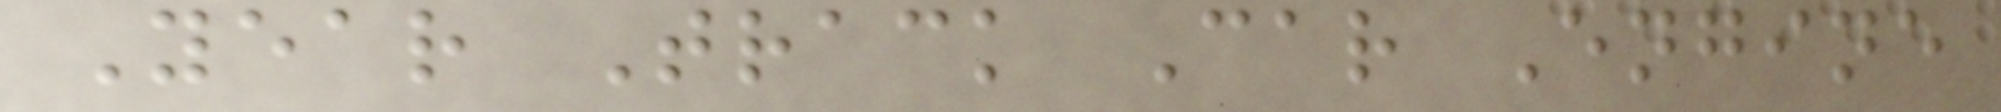Year Track Car Engine
